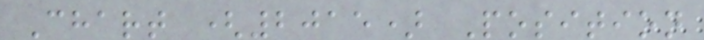Chart (2015) Position
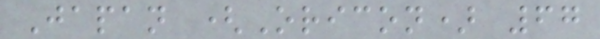Japan (Oricon) 67
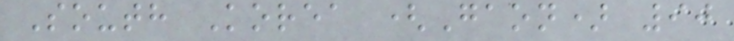South Korea (Gaon) 90
